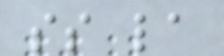ss la
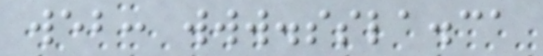web: www.ssla.ca
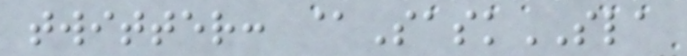twitter: @SaskSLA
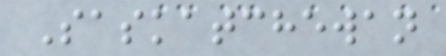Saskatchewan
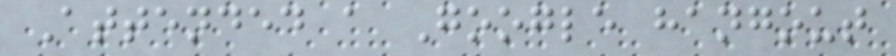Attended a Google hangout
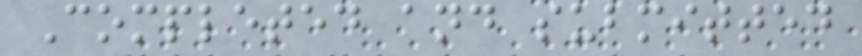Completed and submitted
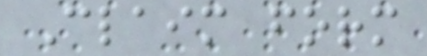Claim form
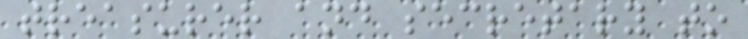treasurer and secretary to
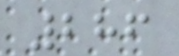286
